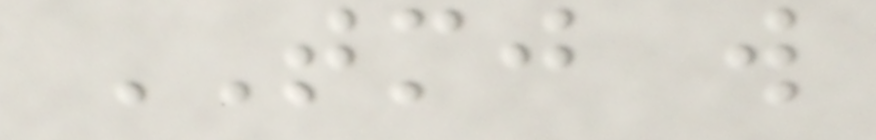TMJ will
